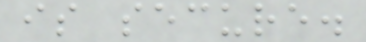is secure.
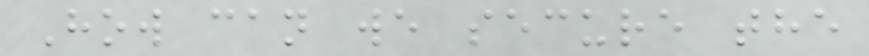How can we secure the
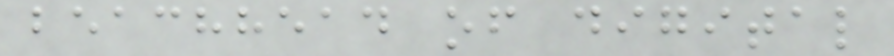beachhead of digital
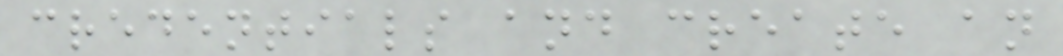credentials and create an
